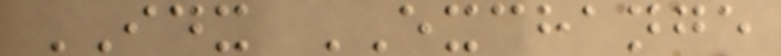IDX EXCHANGE
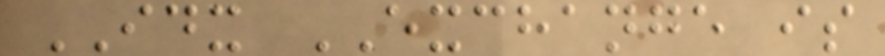IDX EXCHANGE is
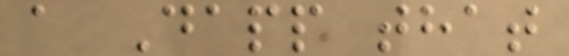a Dapp that
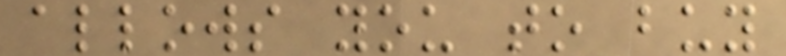allows you to buy
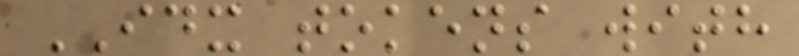IDX tokens with
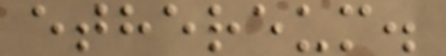ethereum.
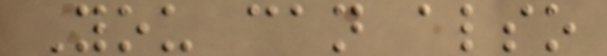You can also
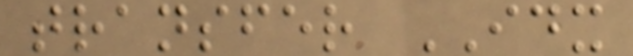transfer IDX
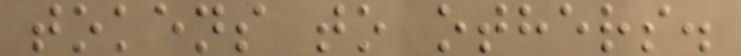tokens to others.
